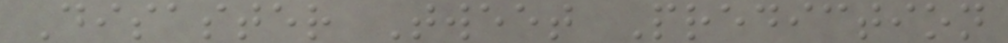Disaster Tweet Prediction
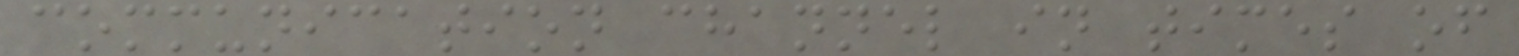communication channel in times of
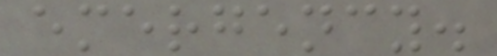emergency.
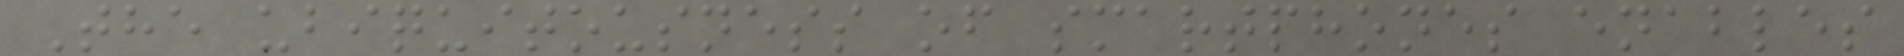The ubiquitousness of smartphones enables
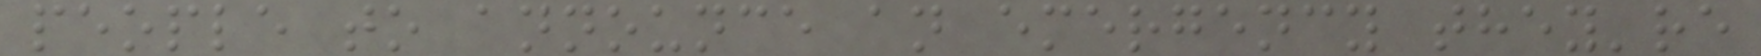people to announce an emergency they're
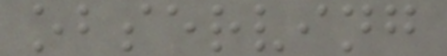observing
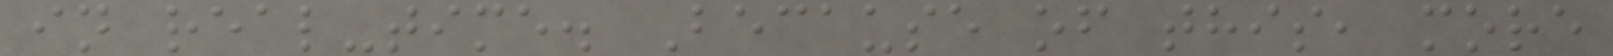in real-time. Because of this, more
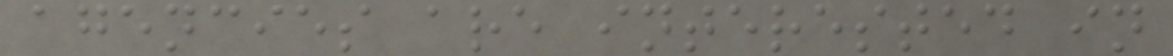agencies are interested in
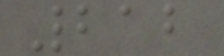212
